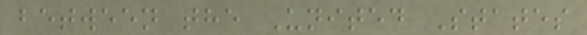between the United States
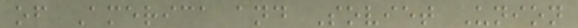of America and Soviet Union
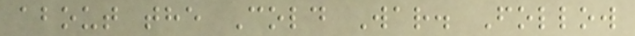about the Cold War. Follow
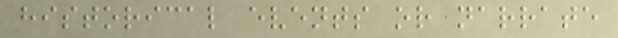historical events or narrate
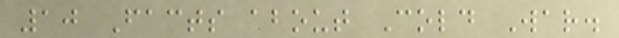10 Facts about Cold War.
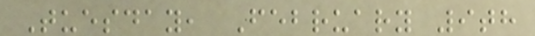Tuesday, February 9th
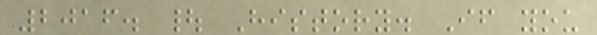2016. | History. If you
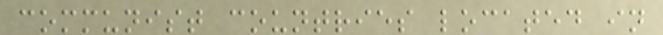communist countries located in
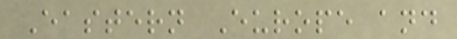Eastern Europe and
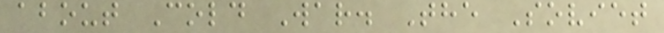about Cold War. The Soviet
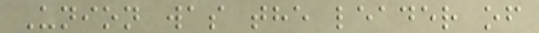Union was the leader of
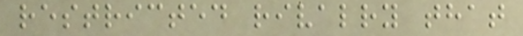restricted rivalry that
